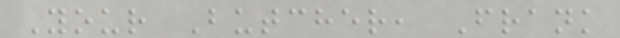Your Butcher, Frank
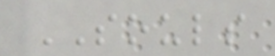SOULS
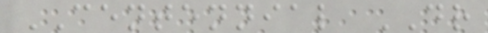CENTENNIAL DR
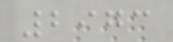2973
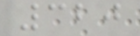320
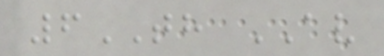6TH AV
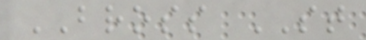BROSS ST
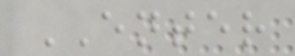ENTER
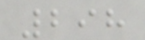298
